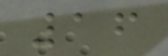16
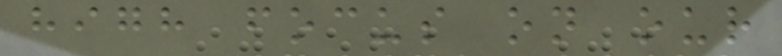high focus on our
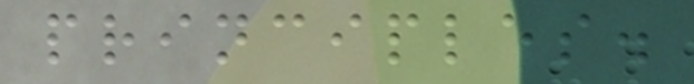principles.
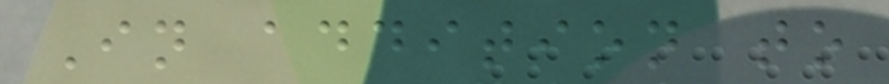In addition to
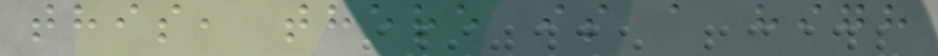this, there is a high
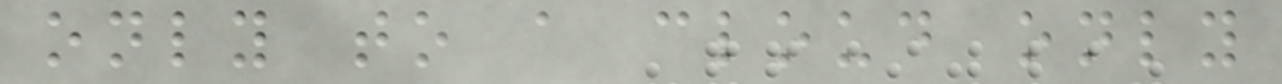only to a cloud only
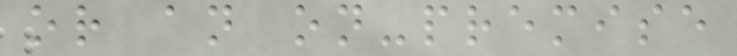or an on-premise
